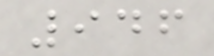946
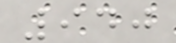940
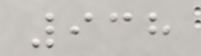938
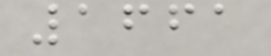1661
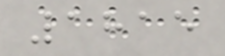1815
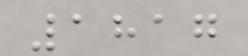1817
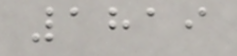1819
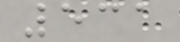531
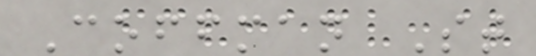Coffman St
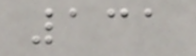131
